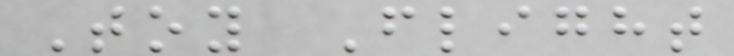Toy Flight
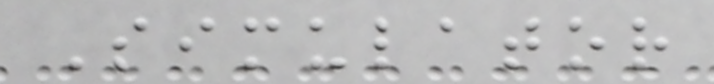Simulator
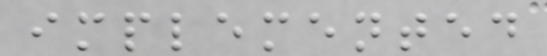implemented
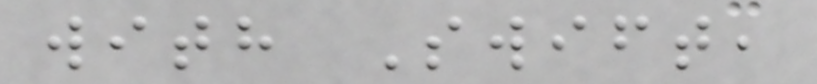with Swift,
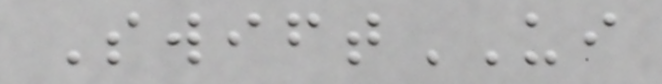SwiftUI
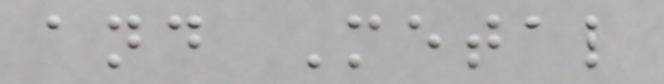and Metal
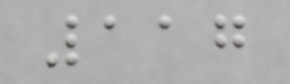117
